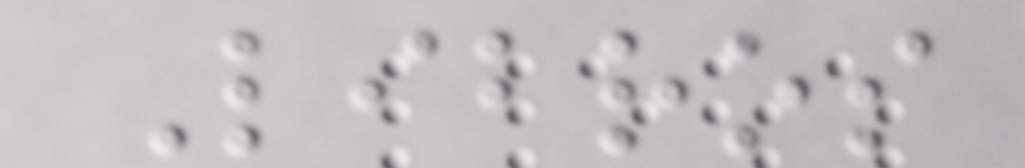Libros
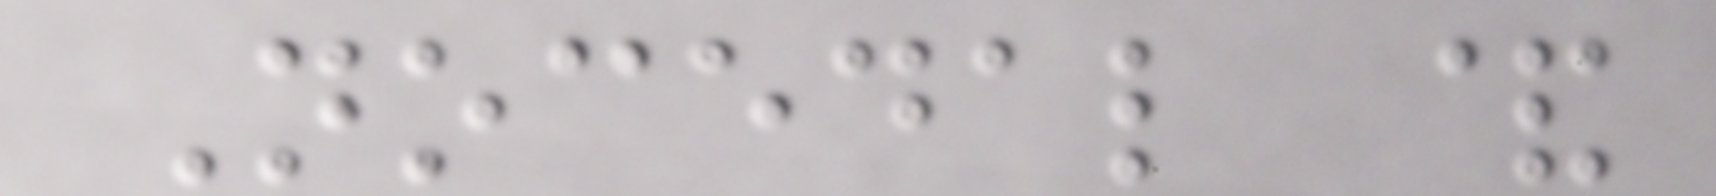Nocedal &
